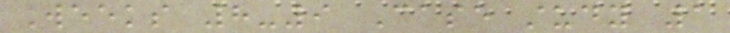Weeks 8-9 Case study 1
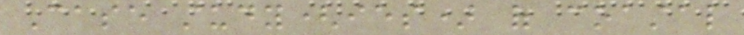Case study(ies) of coastal
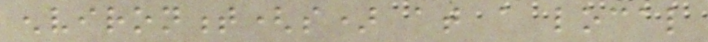environment(s) at a local
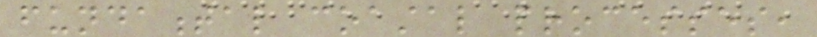fundamental coastal processes,
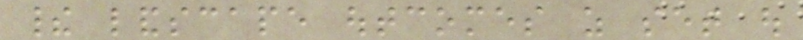their landscape outcomes as set out
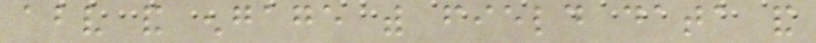above and engage with field data and
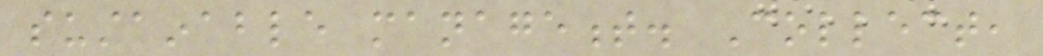sustainable management. Collect,
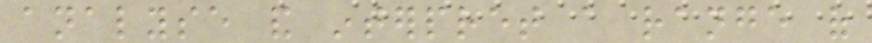analyse and interpret a range of
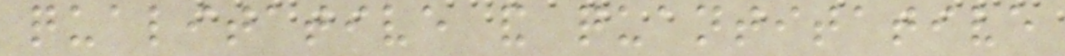qualitative and quantitative
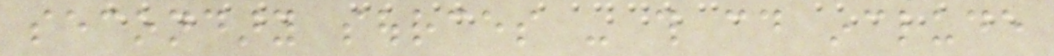secondary sources - this could include
